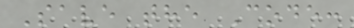Save the Code:
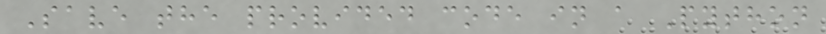Save the provided code in a Python
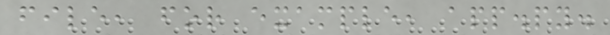file, for example, app.py.
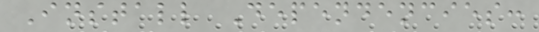Install Dependencies:
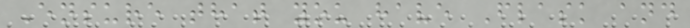Ensure that you have Flask and
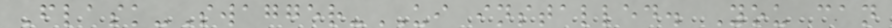Flask-Swagger-UI installed. You can
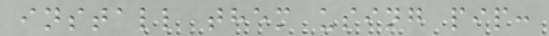install them using pip:
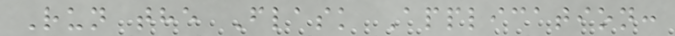Run the Flask Application:
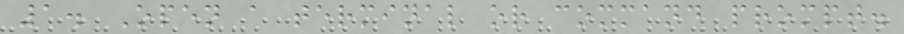1. Open a terminal or command prompt.
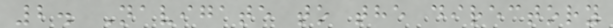2. Navigate to the directory
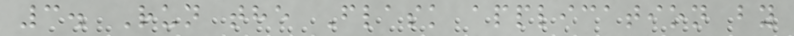3. Run the Flask application by
